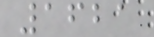1621
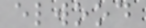elwood
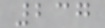237
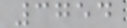3754
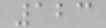123
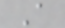A
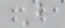B
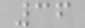36
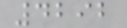4292
